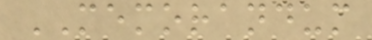MEMORANDUM
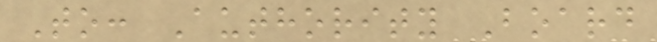To: Authority Board
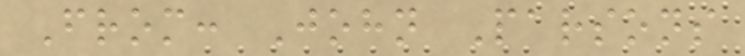From: John Parsons
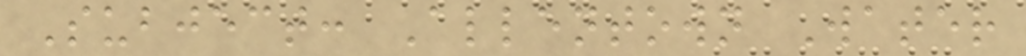Subject: Allentown Water
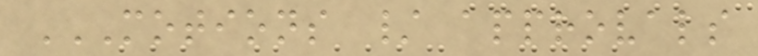MOTIONS / APPROVALS
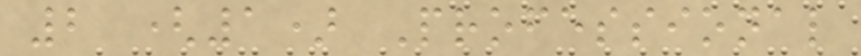2 (1) Professional
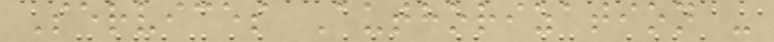Services Authorization -
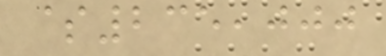$235,000
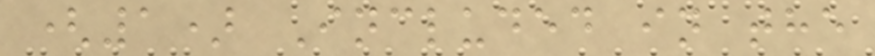(1) Included in the
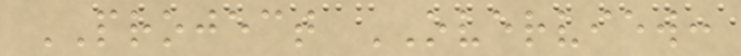PROJECT OVERVIEW:
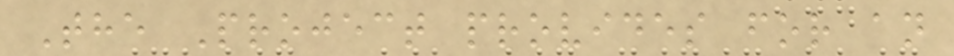The Project provides for an
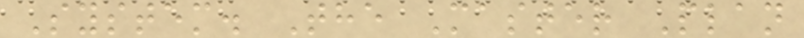System. The Master Plan
